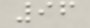96
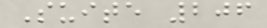Suite 206
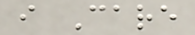i Care
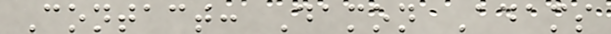Contact: Damon Adams
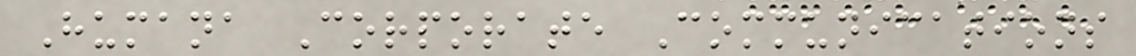Humana Corporate Communications
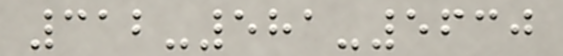312-581-5630
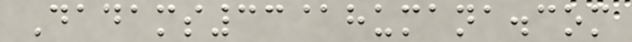Dadams33@humana.com
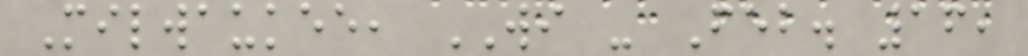Milwaukee, WI - Feb. 16,
